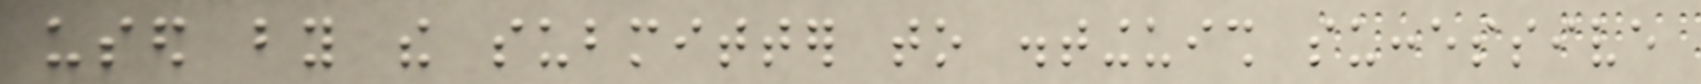used by the submitter to distinguish successive
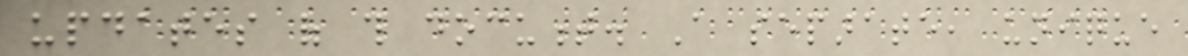updates of this document. A separate, unique
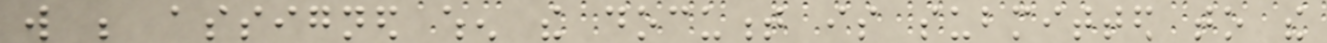will be assigned when the document is submitted to the
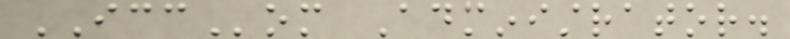ICCom Administrator.
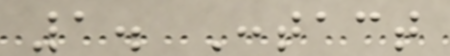1. Contact
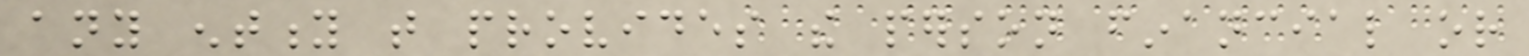any entity that provides the person financial or
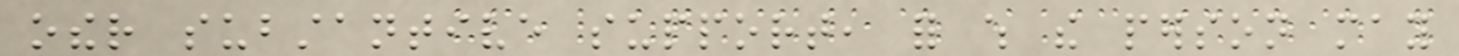other substantive support, for which the person may
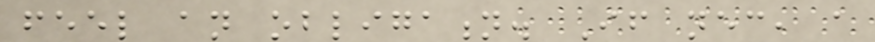feel an obligation. If necessary, a
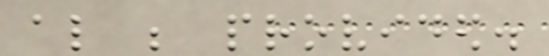also be provided.
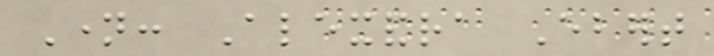Name: Alexandra Ebert
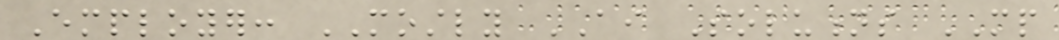Employer: MOSTLY AI Solutions MP
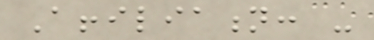Affiliation: -
